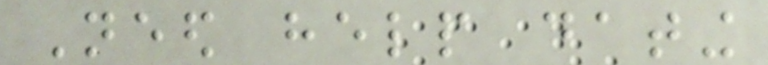Need help dating
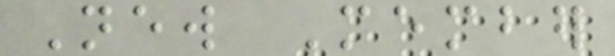New Member
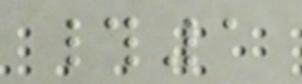#1
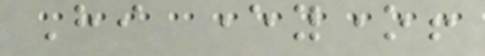Hi everyone!
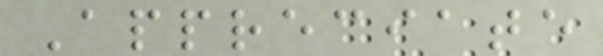Appreciate
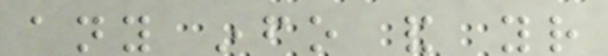any info and your
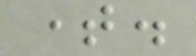time.
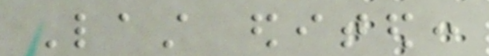Last edited:
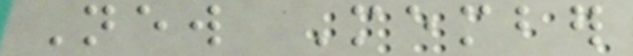New Member
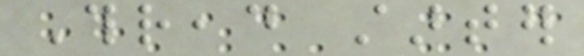Thread starter
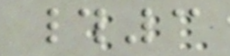#3
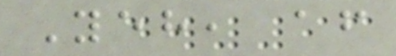Yeh, after
